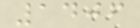1406
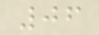06
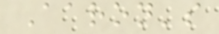Aaron's
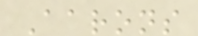Aarons
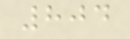804
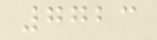7723
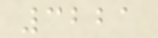3221
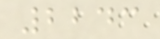2243
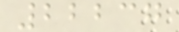22237
